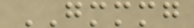GMMMG
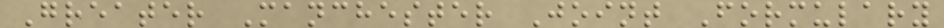Greater Manchester Joint Formulary
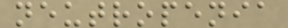neutropenia
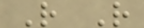R R
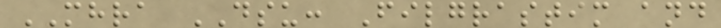MHRA DSU: Filgrastim and
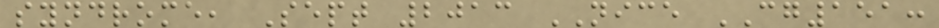syndrome, Sept 2013 NICE CG151:
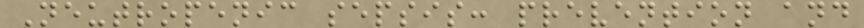Neutropenic sepsis: prevention and
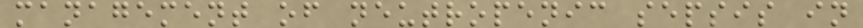management of neutropenic sepsis in
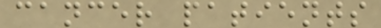cancer patients
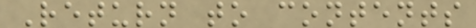Return to contents
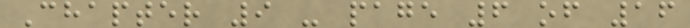Chapter 9 - page 6 of 16
